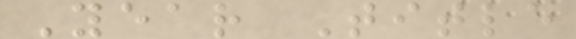Year Title
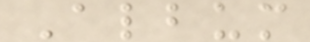Album
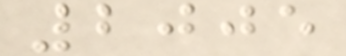2005
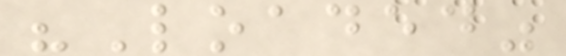"Loaded"
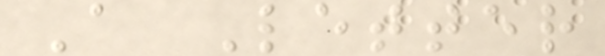A Letter
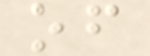of
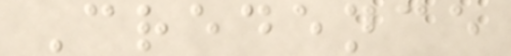Credence
